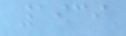1939
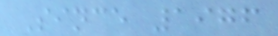Since 1976
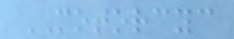MOTORCYC
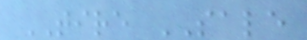TIRE SALE
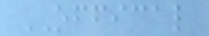OFFICAL
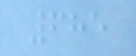685
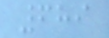689
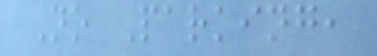No Parking,
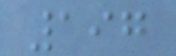197
